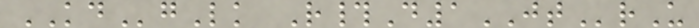KDgLk R#D1JTrU
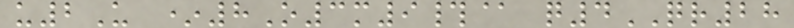u2U *8O3m9#@ q4QR28
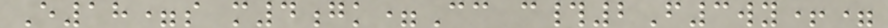E18=s m4gk=Cc c#2F3wy+=
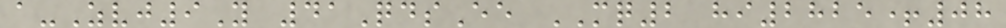a-Zvj9Y 41QdsEe MQ2 hi2825+08
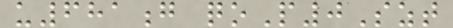u681g qoP0Szt
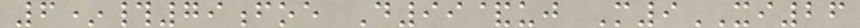6*#79foe D99&uj M9XI26
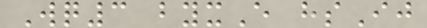Wq3 byxE hsIj
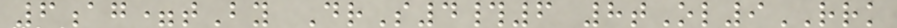6ag=tBy DrS4#6 8tOl9RRK
